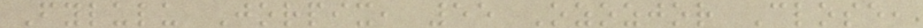Fylulu Jorpix, 55 Ozozjor Close,
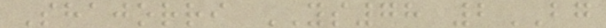Shajorri YS78 2BG
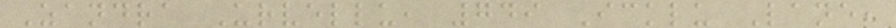Zandra Urvellu, 749 Icklu Lane,
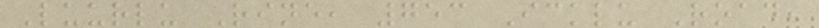Luurlu Rine, 753 Icklu Road,
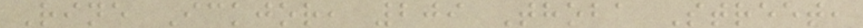Rine Ickjor, 209 Thoba Street,
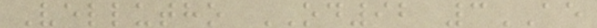Vellutho OD92 3AE
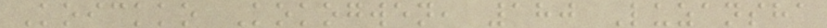Koickko Kokogwen, 180 Luzansha
